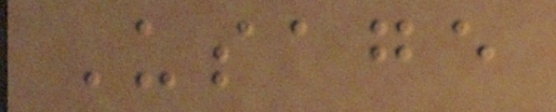Usage
